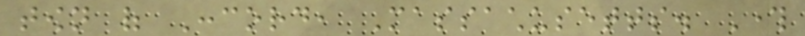town of Concord, Massachusetts. Through
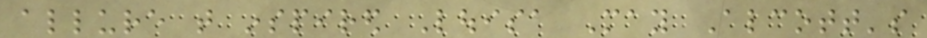allure that inspired Louisa May Alcott's
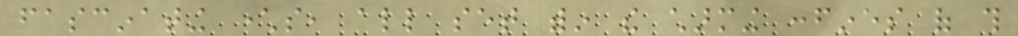fascinating characters, all set within the charming confines of this
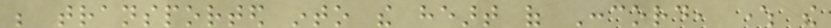be transported into the heart of Concord, where the
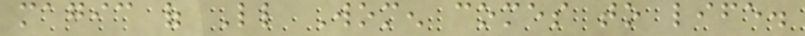magic of Little Women comes to life.
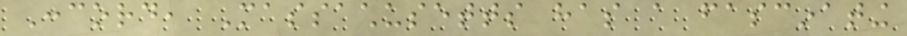Concord, Massachusetts has a fascinating
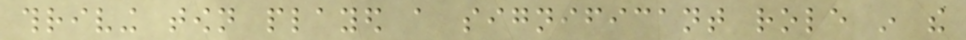thriving town played a significant role in the
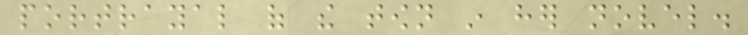portrayal of the town in her novel.
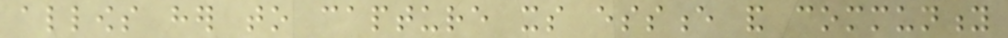allows her to capture its essence and community
